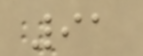91
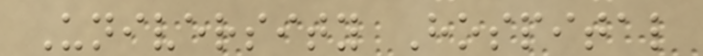University Hospital
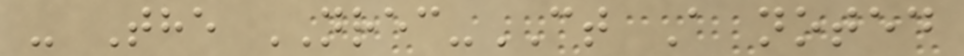- The NREC-CT A noted
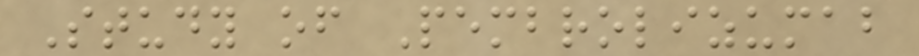Study of Pembrolizumab
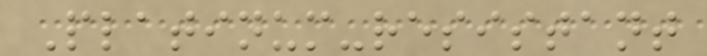Platinum-resistant
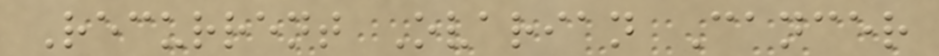Recurrent Ovarian Cancer
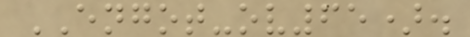ENGOT-ov65).
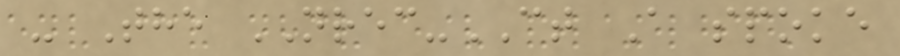- The NREC-CT A spoke
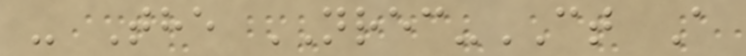- The NREC-CT A
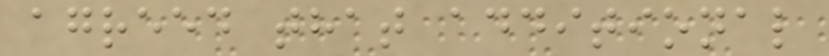agreed that additional
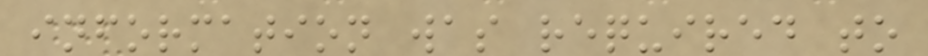information was required to
